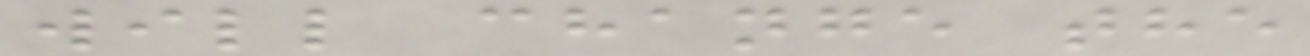will change the
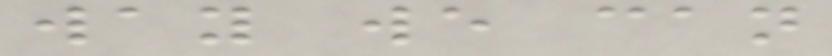way we can
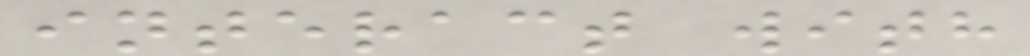interact with
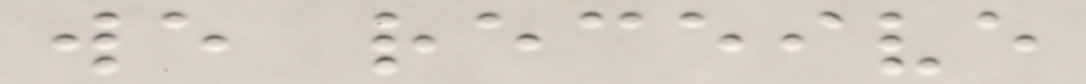we receive
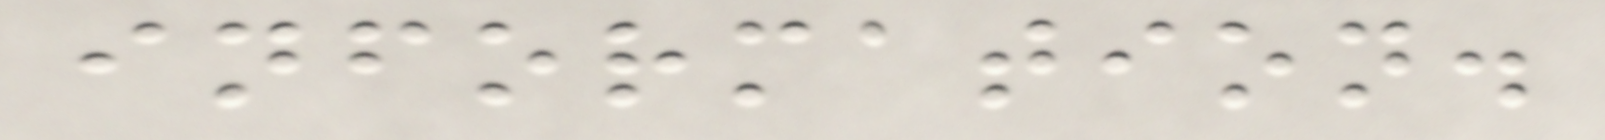information.
